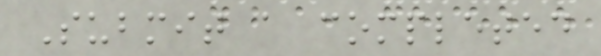Submit a completed
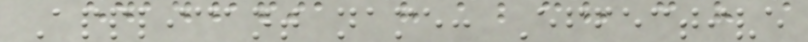Applicant name: Effective
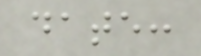date:
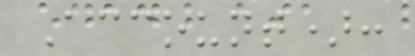Account):
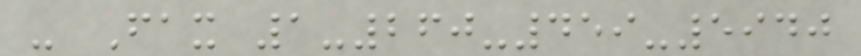- Fax 1-260-459-5940
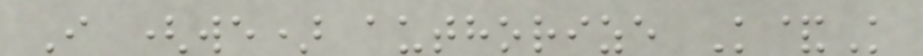I (we) authorize K&K
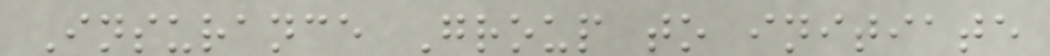Insurance Group to initiate
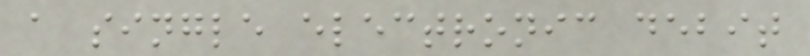a single electronic debit
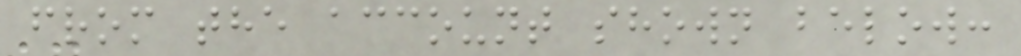from the account shown below:
